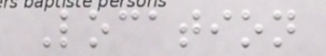Location
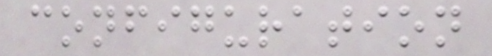configuration
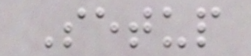Setup
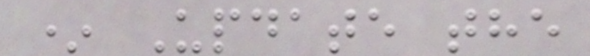* Update the
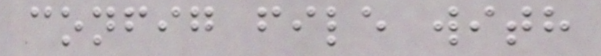config file with
